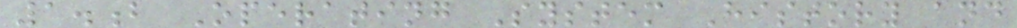1.b Operating System History and
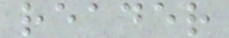reader
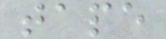tape
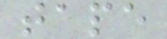tape
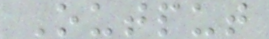Output
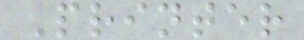Printer
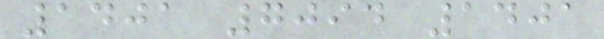1401 7094 1401
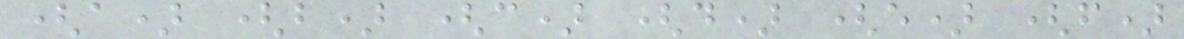(a) (b) (c) (d) (e) (f)
